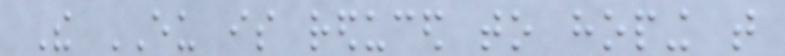The EU is reduced to hoping that
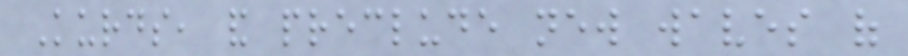Kurds, and preclude new waves of
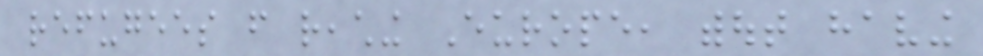refugees from reaching Europe, without having
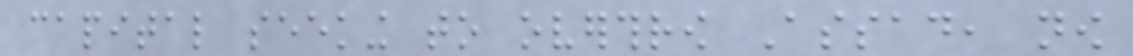capital seeking to overthrow Assad, now
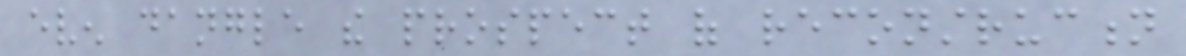even dangle the prospect of reconstruction
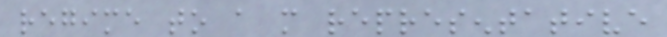regime to a more representative
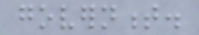government.
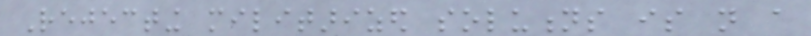Rejecting militarized solutions is not a
